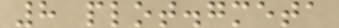8 plot.gmeta
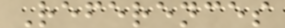References
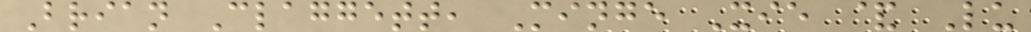Brian Claggett, Minge Xie & Lu
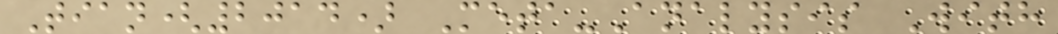Tian(2014) Meta-Analysis With
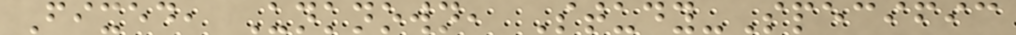Fixed, Unknown, Study-Specific
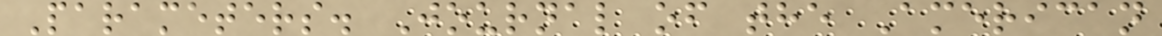Parameters. Journal of the American
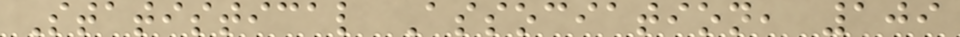Statistical Association, 109
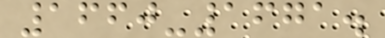1660-1671.
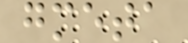gmeta
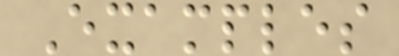Examples
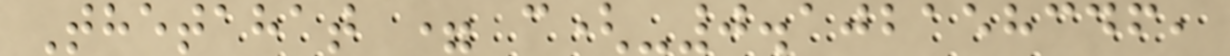Thetahat = c(-0.102158346,
